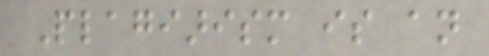Plagiarism is an
